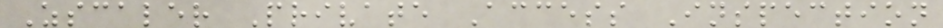Zscaler Private Access Inspection
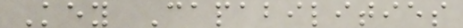Key Capabilities
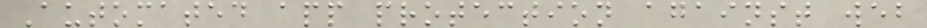Automated app protection against web
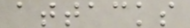attacks
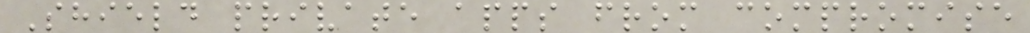Shield private apps from compromise
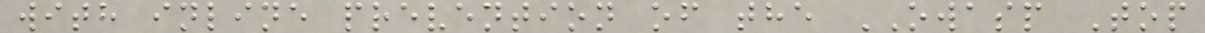with inline prevention of the OWASP Top
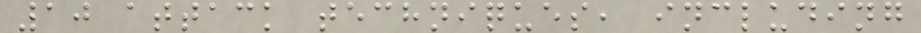10 attack techniques, including
